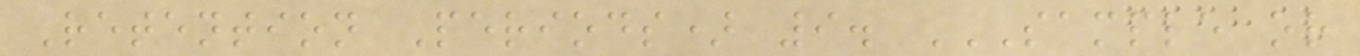Retention Periods) 9. SAMPLE OR
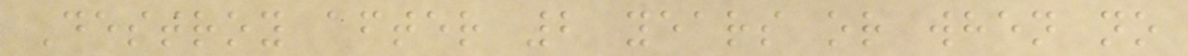Destroy after 2 years or when no
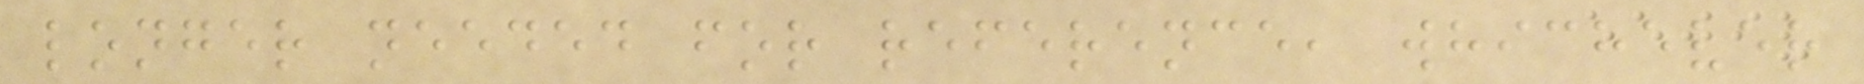longer needed for reference, whichever
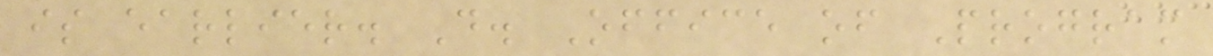is earlier. D. Office of Program
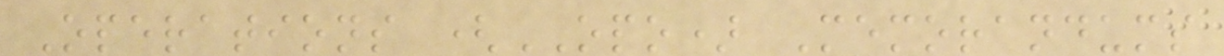Operations (OPO) Memorandums
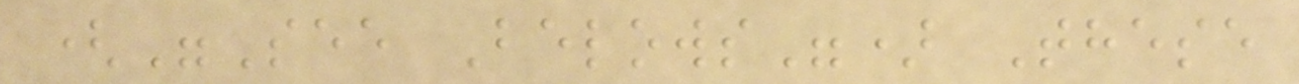("See Belows") These
